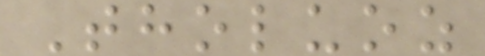Tholuoz
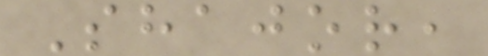Shajor,
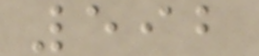592
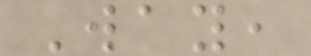Way,
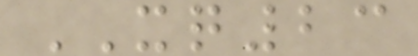XQ23
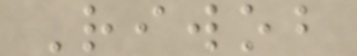Riwob
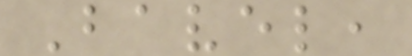Bavel,
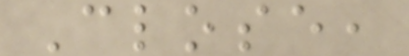Close,
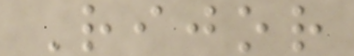Rijor
